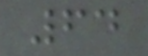64
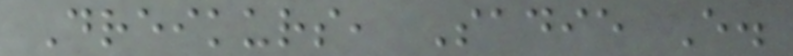Dreikurs, Sadie E.
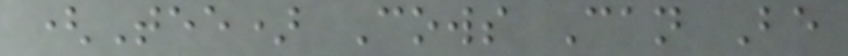(Tee) Cows Can Be
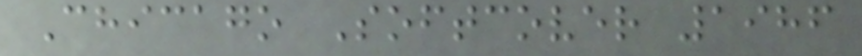Chicago Softcover 1986
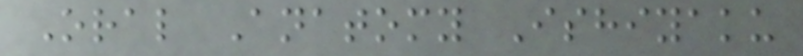Oral Anatomy Ishiyaku
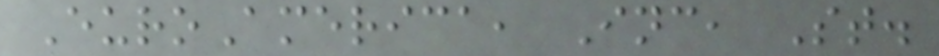EuroAmerica, Inc, St.
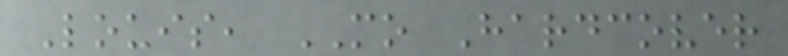Louis, MO Hardcover
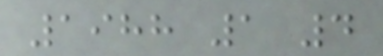1988 1 4
